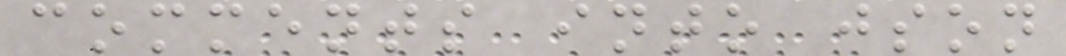comments into json
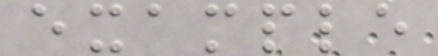example
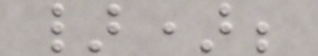});
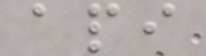api
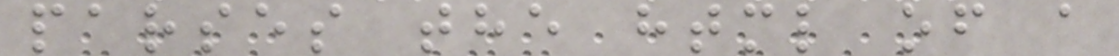parses the html of a
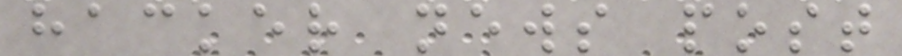hacker news post
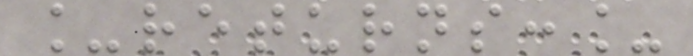_returns:_
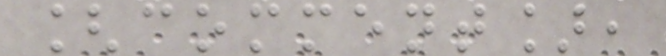[comment],
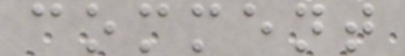comment
